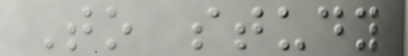To study
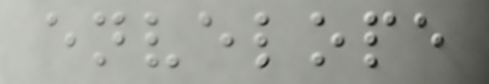envelope
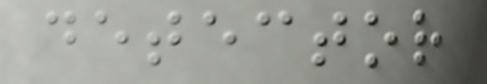detector
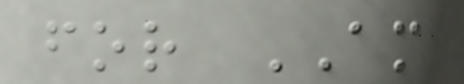for AM
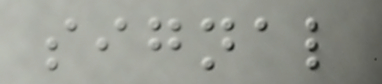signal
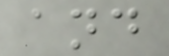and
